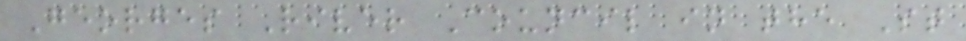Georges River Council in the St
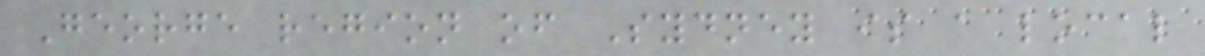George region of Sydney is a local
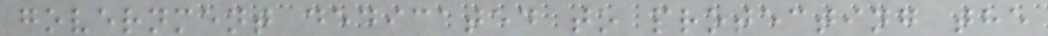government dedicated to protecting the
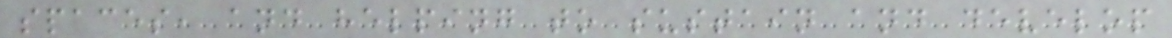spaces, and helping to sustain and develop
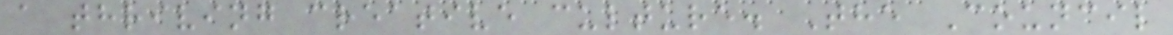a thriving creative culture. The Council
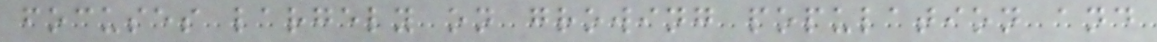focuses largely on growing population and
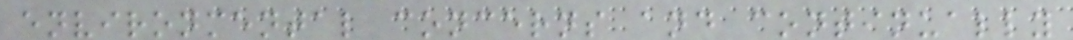environmental concerns and continually
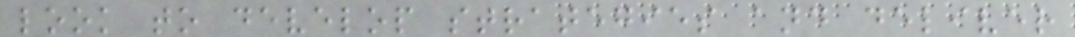look to develop strategies and deliver
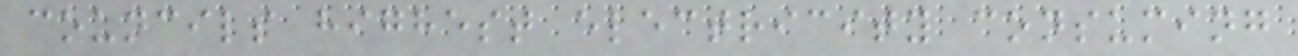councils highest electricity consuming
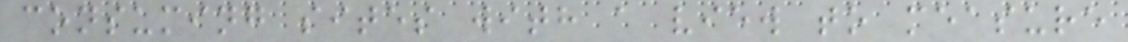consuming sites with a view to measure
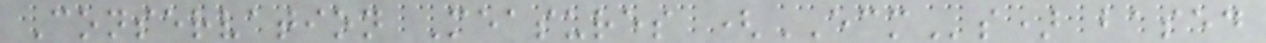Conservation Measures (ECMs) based
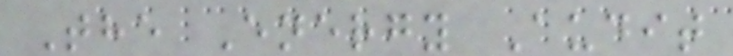The Energy Audit
